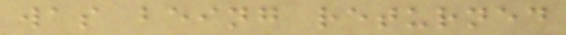was being returned
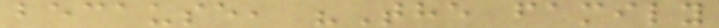because, "The family
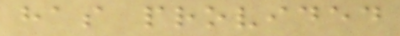has provided
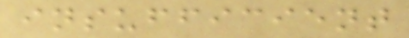insufficient
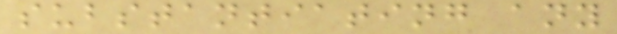substantiating any
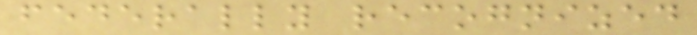federally recognized
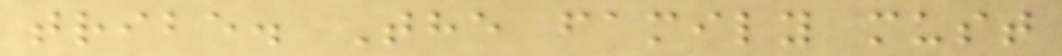tribe. The family must
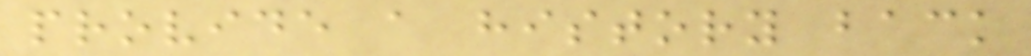provide a history back
